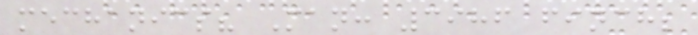mechanics? Man: 3986 finch;
